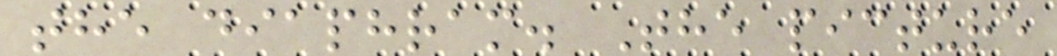the diaphram. The picture
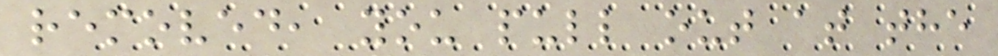removed, you pull out at the
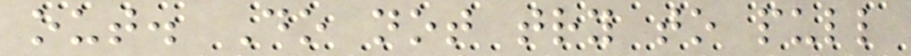out. Do not try to pull
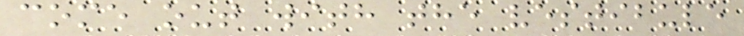come out with the vestibule
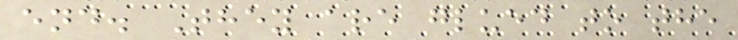end. They are glued to the
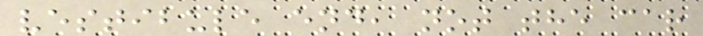vestibule end, not the car
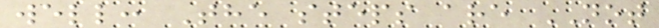well: The steps are NOT
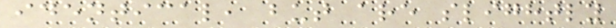identical, but are slightly
